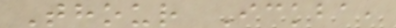Thour Ickba,
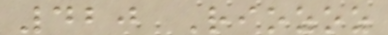420 Riozoz
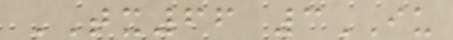TX66 3IU
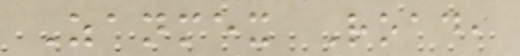Zanmex Road,
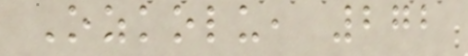Ozkolu, 272
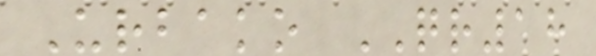Urbako QR18
